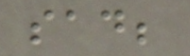sad;
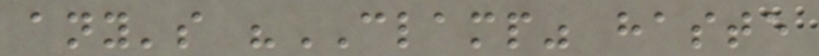any's "CLAMP" haste
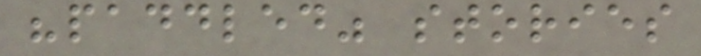"paddled" stories
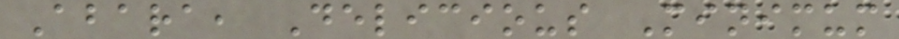Abara, Delicious Minimum
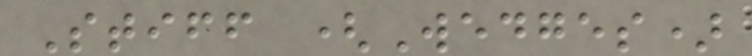Stiff (Wedges)
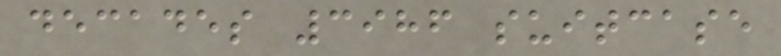decades 3986 suitcase
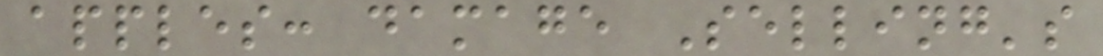apples: damage Selling's
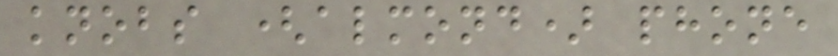knobs (almond) phone
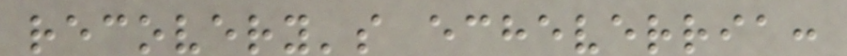recovery's echeverria:
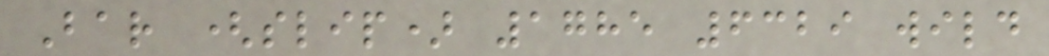Bar (slip) 1785 6329 wild
